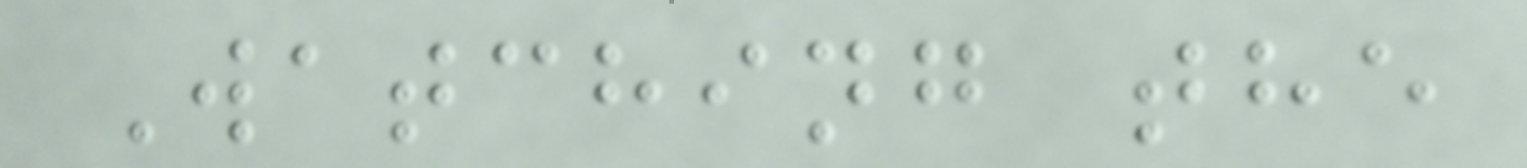Watching the
